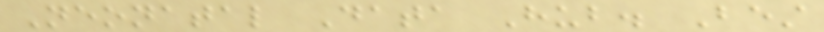Neonatal Data Hub. Best
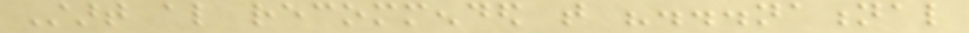Start also recommended that "...national
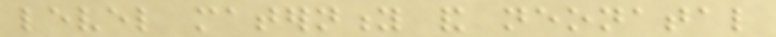level maternity and neonatal
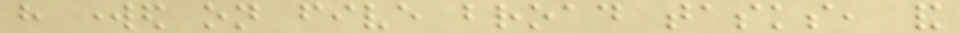have worked on five broad tasks, and
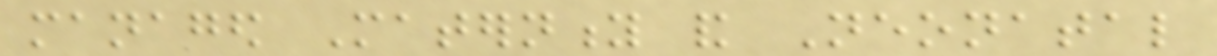managed Maternity and Neonatal
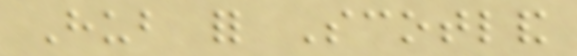Hub for Scotland
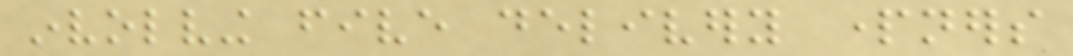involving five delivery partners
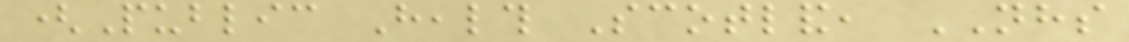(Public Health Scotland, NHS
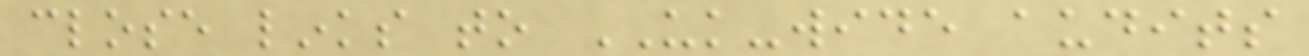close links to UK-wide audits
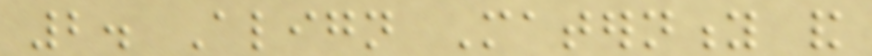2. Align Maternity and
